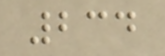234
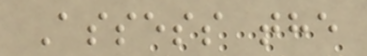Assess the
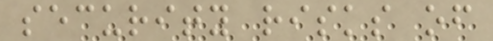security risks of
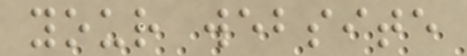your website
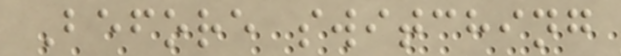Before switching
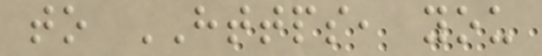to HTTPS, you
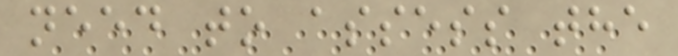need to assess the
